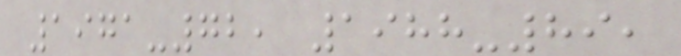1971-72, 1988-89,
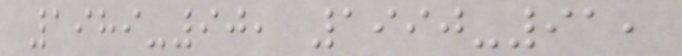1989-90, 1990-91,
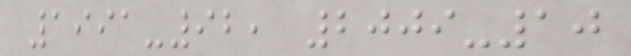1991-92, 2009-10
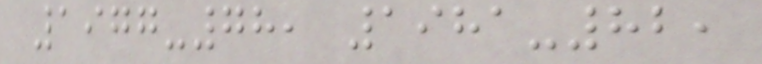1977-78, 1981-82,
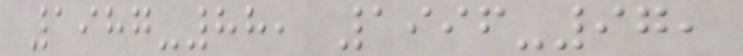1987-88, 1996-97,
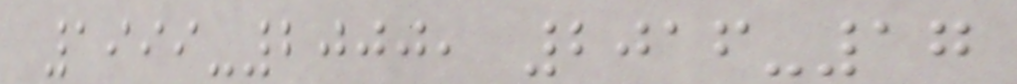1999-2000, 2016-17
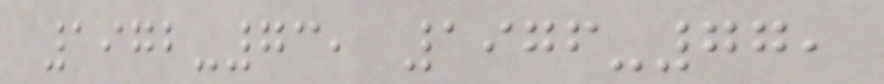1972-73, 1976-77,
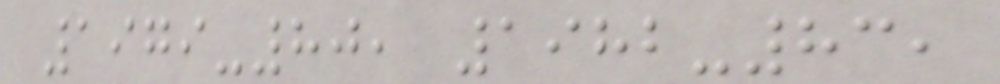1979-80, 1982-83,
